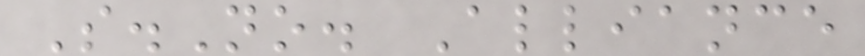S.No. Alliance
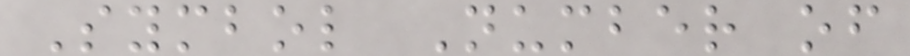Symbol Number of
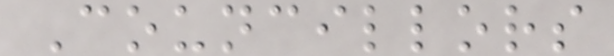Councillors
